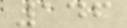146
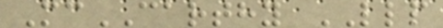McCARTHY LLP
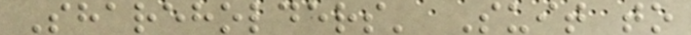Shareholders' Suit to
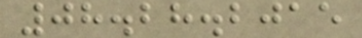08.28.2015
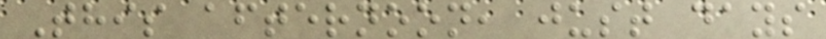This afternoon, just days
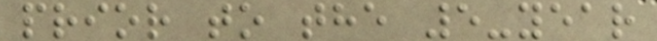prior to the 5-year
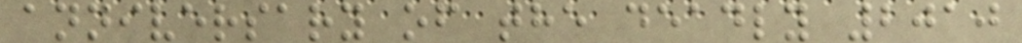anniversary of the deadly 2010
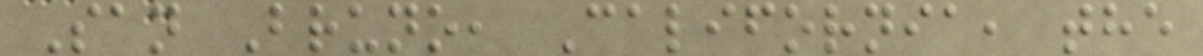San Bruno, California, the
